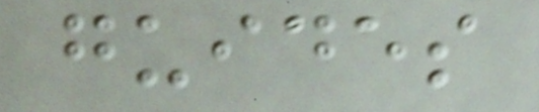guides
